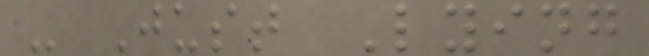- Just Lying
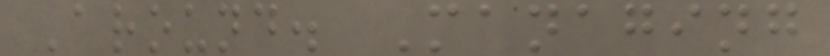Around. Managing
